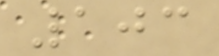103
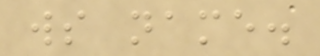ws name.
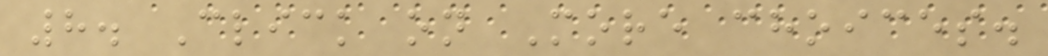8. Click on More choices.
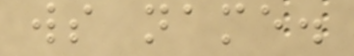ws name.
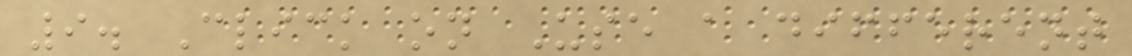9. Click on Use a different
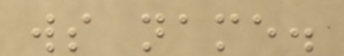ws name.
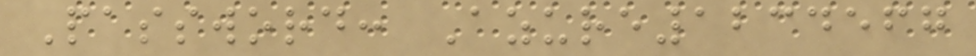Password: Azure1234567
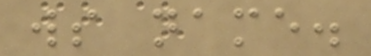ws name.
